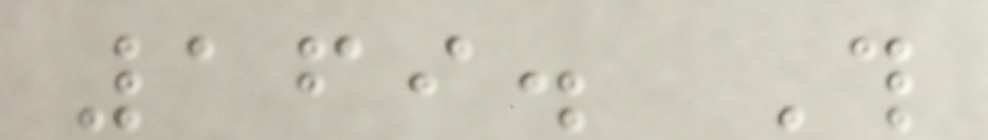169. This
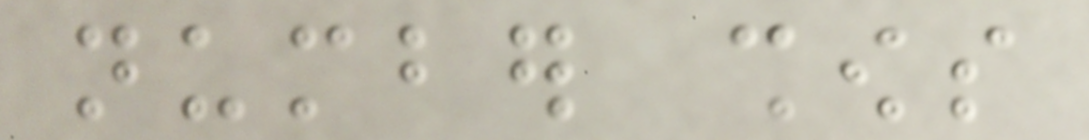number shows
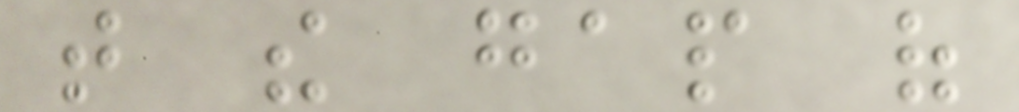that the gap of
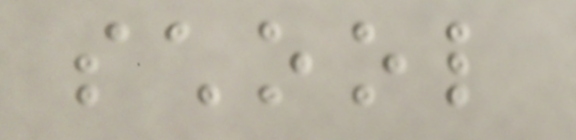school
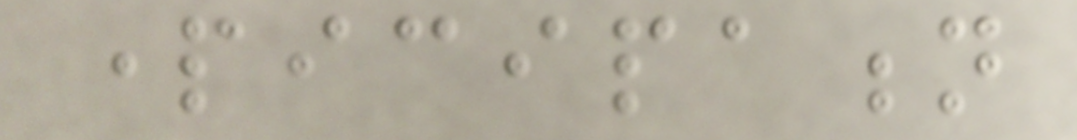participation
